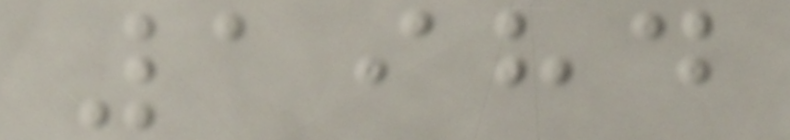1984
